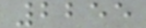2255
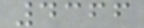4366
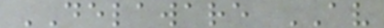DELAWARE AV
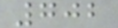702
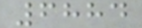6884
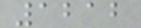1212
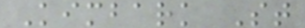Kimbark St
